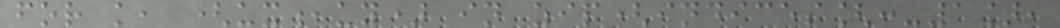for k, (ux,uy) in zip(indices[:-1],
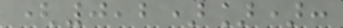(0,2)]):
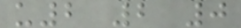u2 2 0
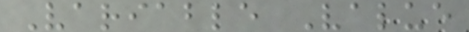Variable Value
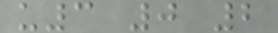u3 0 2
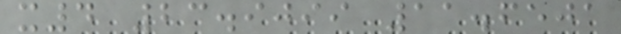x4 23.9099 11.6501
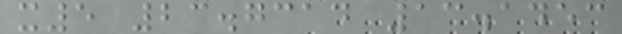x5 23.7314 13.1453
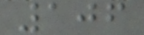106
